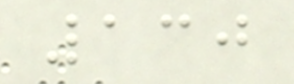130
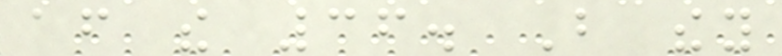after the 36. But they
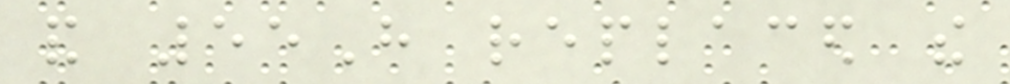and 55H replaced the
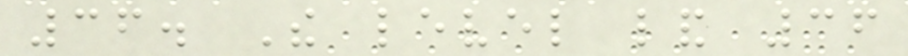36. The level land 36
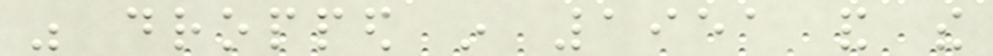was dropped in 1951 and the
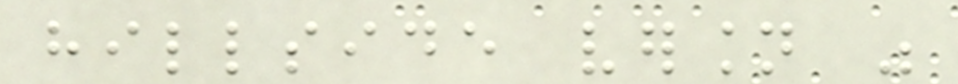hillside version was
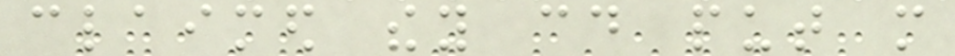claimed they could put more
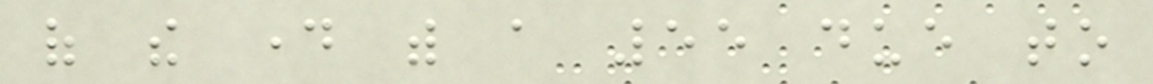of the day with a 55 due to
